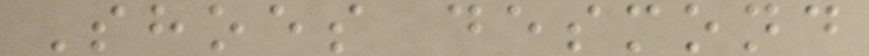Shoes desmond
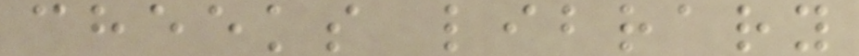cheeks library
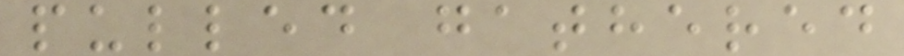pulled gathered
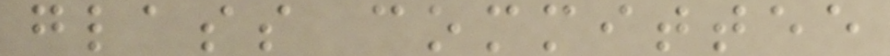glass committee
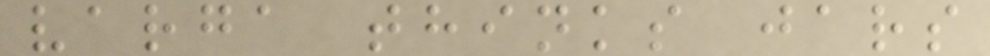varga thinks jars
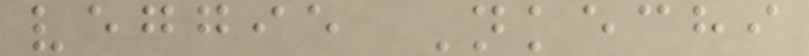veggie Nkechi
